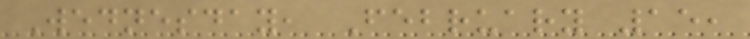Wednesday, February 15,
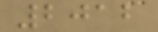2012
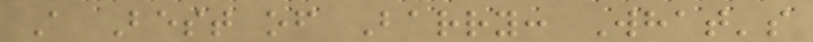A Best of Barry: What's
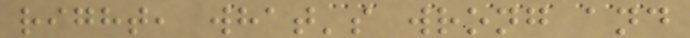right, what's wrong and
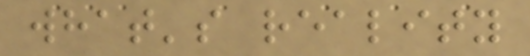what's reality
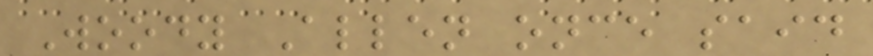Woody Allen once said
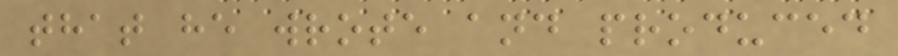that he wrote and produced
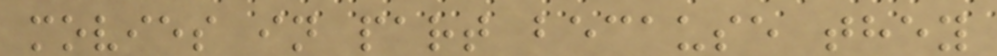movies in part because they
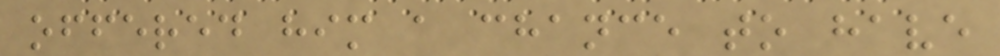offered him a chance to have
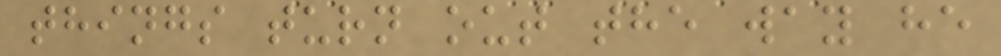things turn out the way he
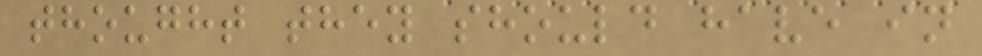thought they should have in
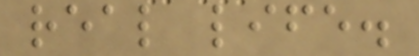real life.
